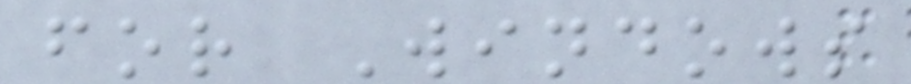for Windows
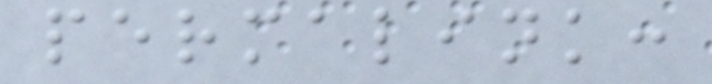permalink:
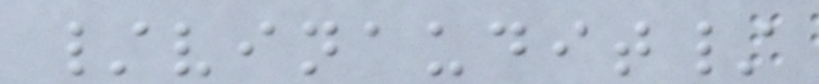/vinaudit/
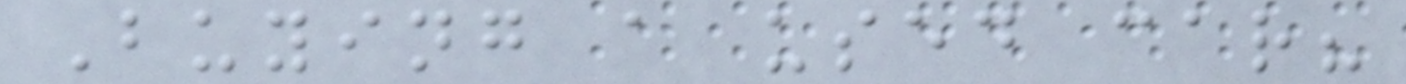Buying a used car?
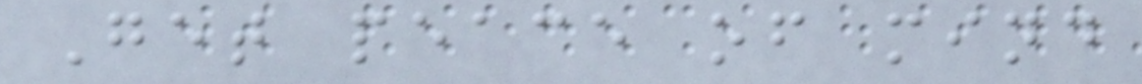Get peace of mind
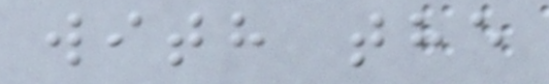with the
